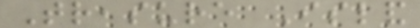Treasure Island
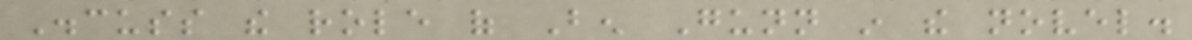Discuss the role of Ben Gunn in the novel.
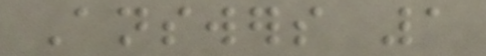Answers 1
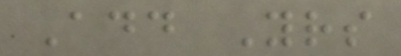Add Yours
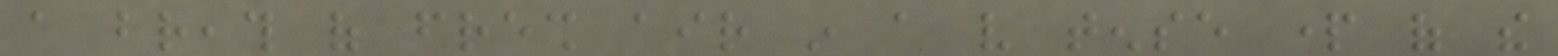a breath of fresh air in a very tense part of the
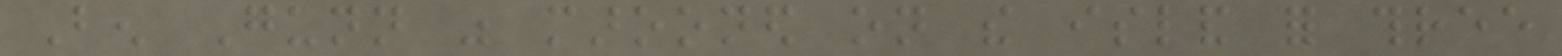Ben Gunn was marooned on the island for three
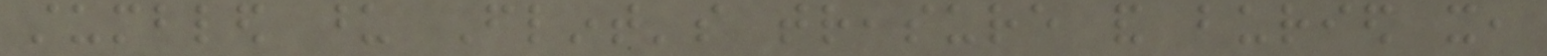stumbled upon Flint's treasure and buried it,
